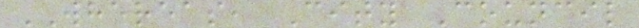WHEREAS, City Council
